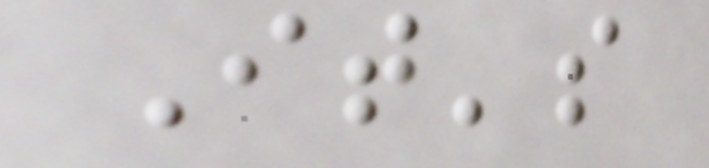It's
